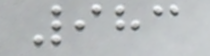983
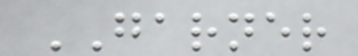GARNER
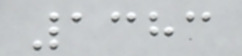1383
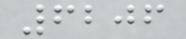6206
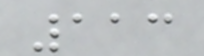113
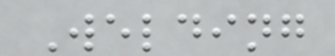Welding
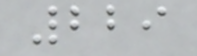229
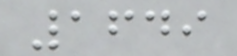1649
